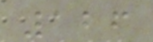126
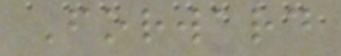Forward
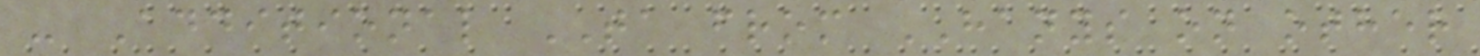- Additional TA from HANYS on other
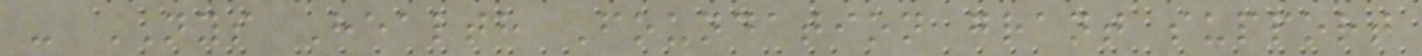- NYS Health Foundation grant support
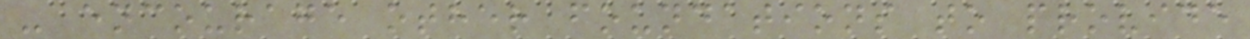- encourage other foundations to provide
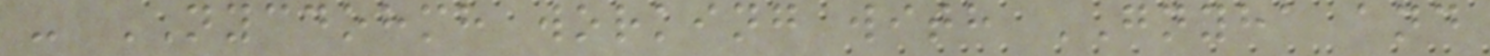- NYCDOHMH working with GNYHA and
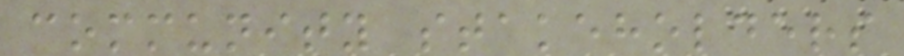community stakeholders
